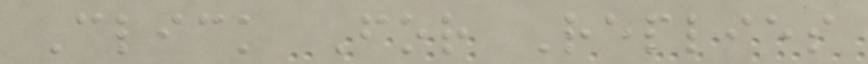Click For Replies
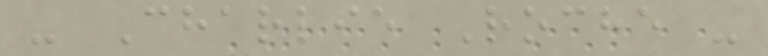- Charlie Roche -
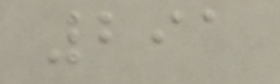291
